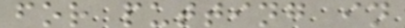for putting in
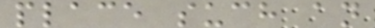place such an
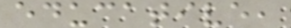educative,
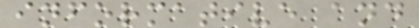informative and
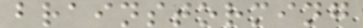brainstorming
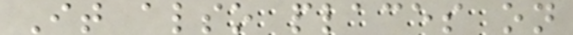It also places on
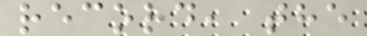record, the
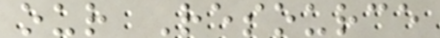our Resource
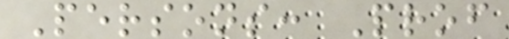Persons: Prof
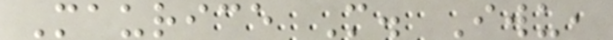Maurice M. Iwu,
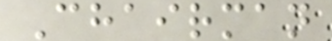Chairman
